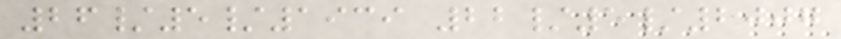26/5/1939 22/5/2007
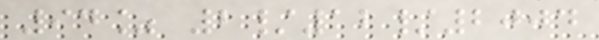94% 2/12/2004
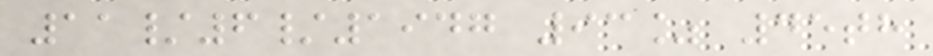11/6/1947 93% 45th
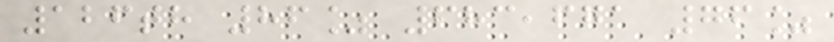126th 86% 683,671 76%
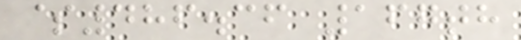$486.36 167th
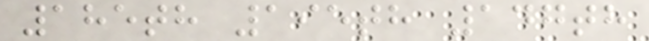185th 195th 147th
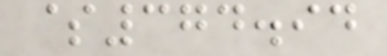$374.94
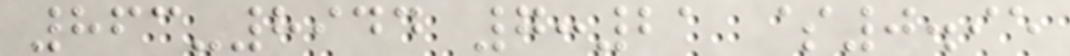863-8944 7:21 $0.95
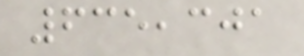635,301
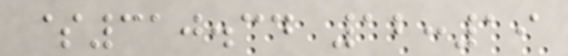$310.34 12:19
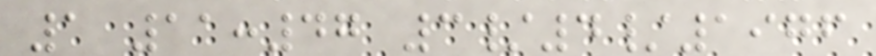1 11:47 3/4/1976
